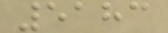5183
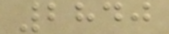2840
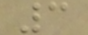3
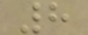8
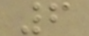6
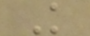K
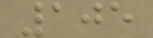105
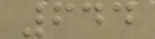644
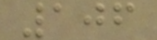106
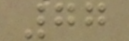77
